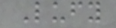Lufy
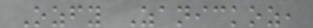Ozfy Zanickoz,
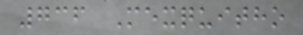736 Mexquitho
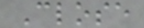Close
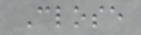Close
